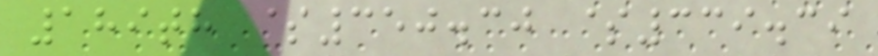189th $350.30 $339.39
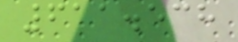611.538
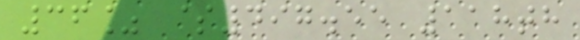36% $497.55 118th
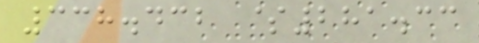338.432 $281.33
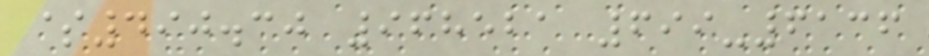$490.30 968521 699-6136
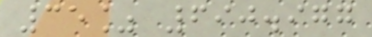35% 690.977
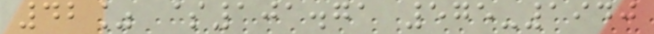42% $101.71 575-1940
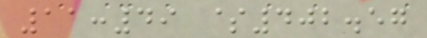11:49 $402.57
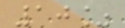10%
